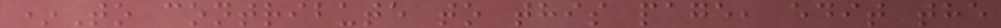*To contribute to this page, edit the
